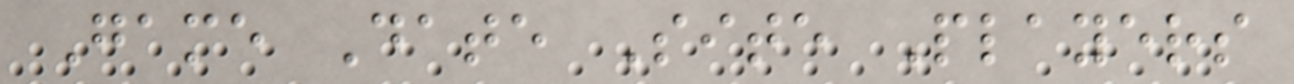Game Date Site Players
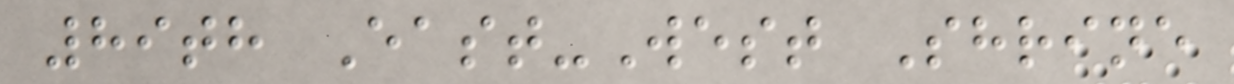89th East-West Shrine
